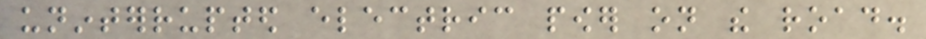uninterrupted electric power on the road.
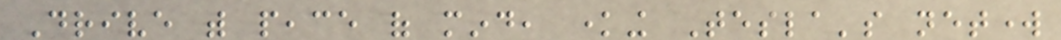Drive with peace of mind, knowing Tesla's network
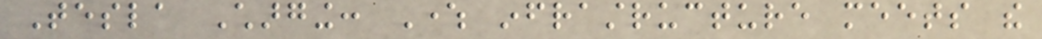Tesla Charging: Where infrastructure meets the
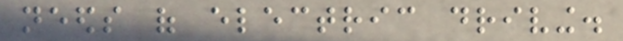needs of electric driving.
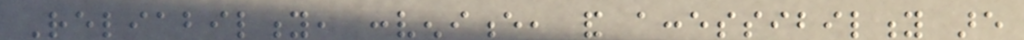Reliability, convenience, and accessibility are
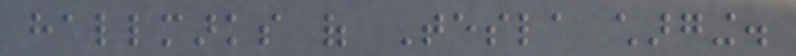hallmarks of Tesla charging.
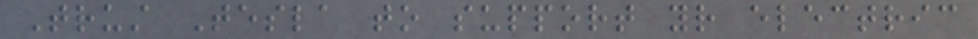Trust Tesla to support your electric
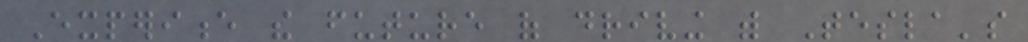Experience the future of driving with Tesla's
